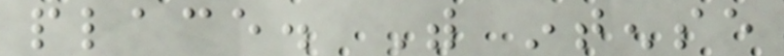place. With intense
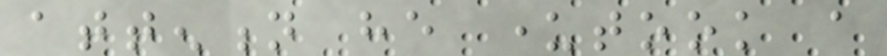attention he undertook a
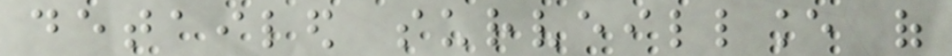detailed surveillance of
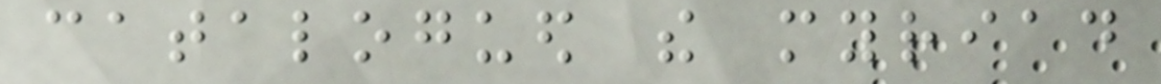catalogued the myriad
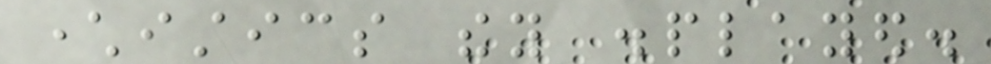characteristics they displayed.
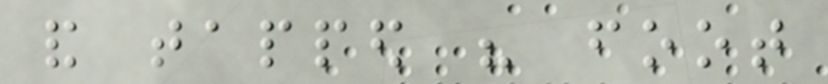and tapped his foot
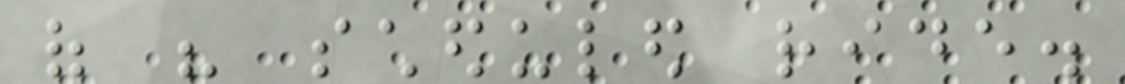of his scheduled ride.
